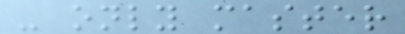- only master
